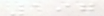197
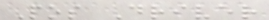Pos Driver
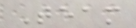Team
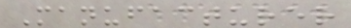Manufacturer
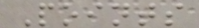Points
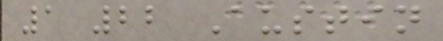1 22 Austin
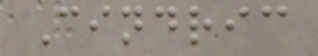Cindric
